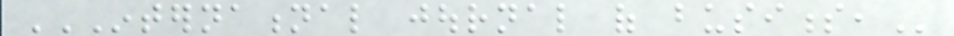INTERNATIONAL JOURNAL OF BUSINESS,
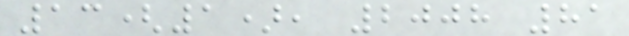13(1), 2008 81
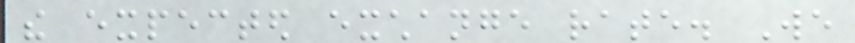the expected exchange rate. We
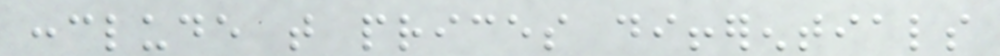conclude that prices differentials
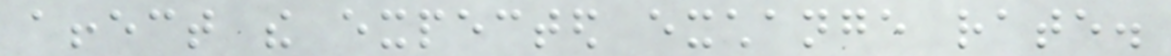affect the expected exchange rate.
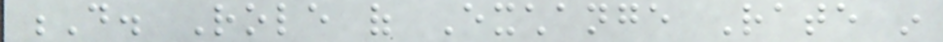D. Role of Exchange Rate in
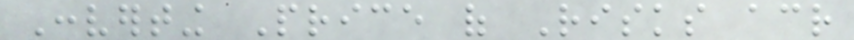Converting Price of Risks across
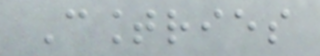Countries
